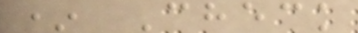* Check
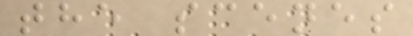the scenes
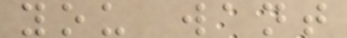you want
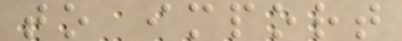to import
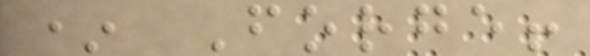* Forge!
